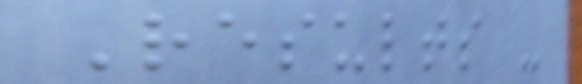Results -
